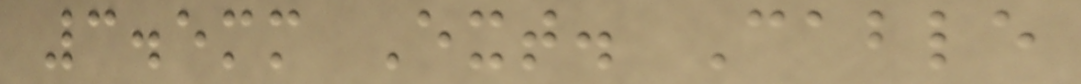3.5mm Ext. Cable
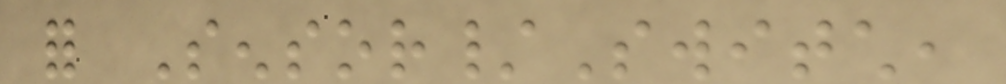for Sensor/Switch,
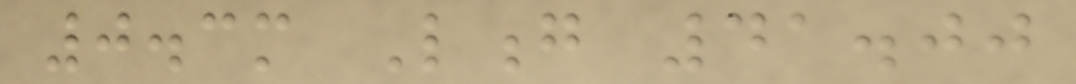0.3m Long 41.00
